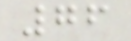76
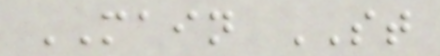MAIN ST
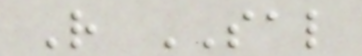R SAL
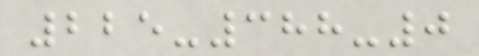225-388-0
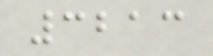3213
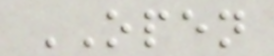OPEN
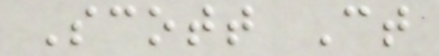Scott Ct
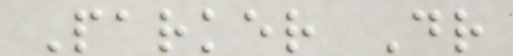Parker Dr
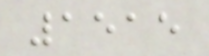1515
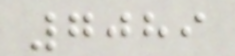7089
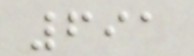691
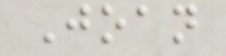Joan
